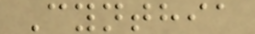Cynthia
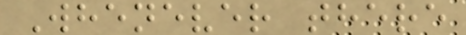Whenever there
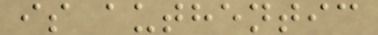is authentic
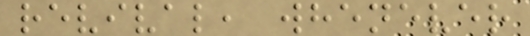revival, whenever
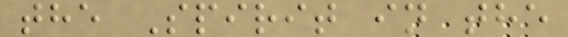the Spirit in the
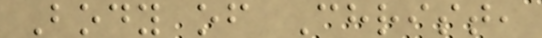Body of Christ,
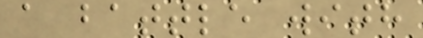a battle with
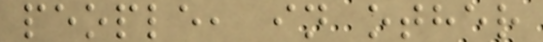people, in other
